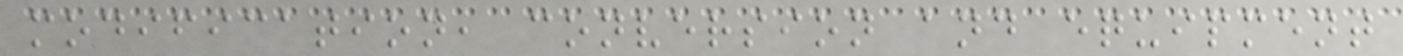modification, conversion and equipment
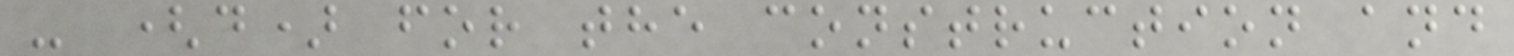- (d) for the construction and
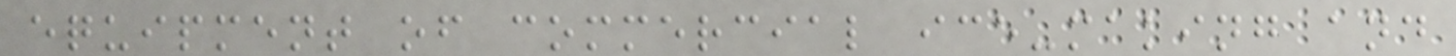equipment of commercial ice-making and
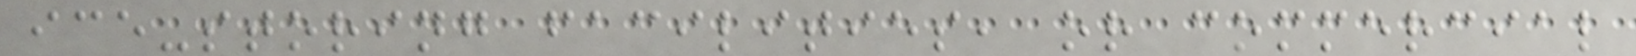ice-storing facilities, or commercial
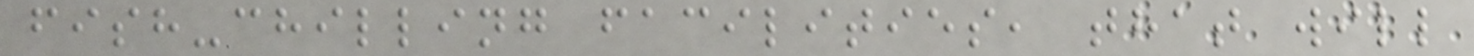fish-chilling facilities, that will
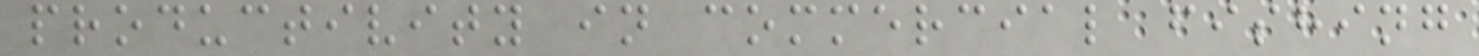productivity in commercial fishing
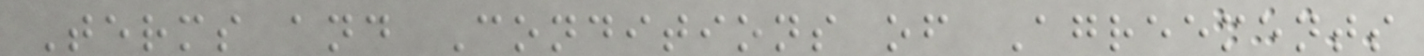Terms and Conditions of Agreements
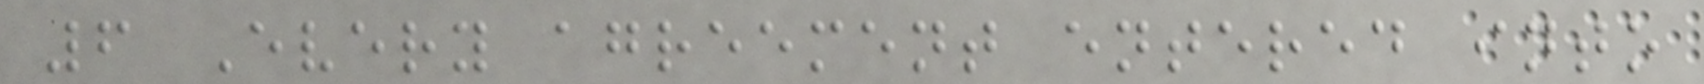6 Every agreement entered into
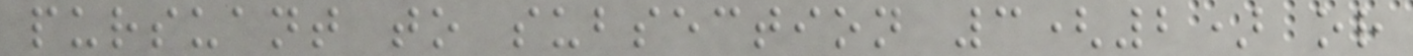pursuant to subsection 3(2) or
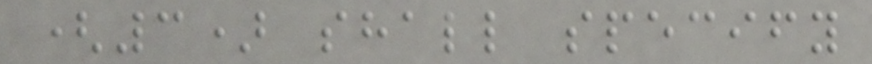(3) shall specify
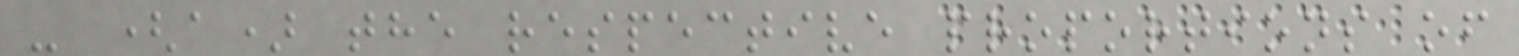- (a) the respective proportions of
